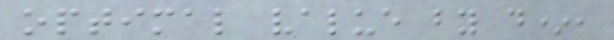optimal value by d*,
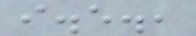i.e.,
